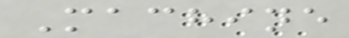Machine
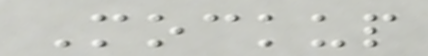Mockup
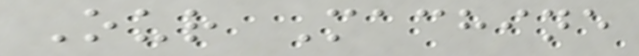Our Machine
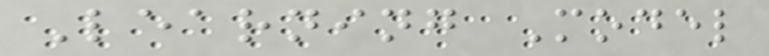Learning Model
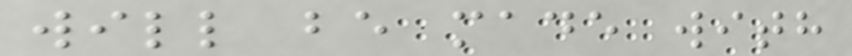will be made with
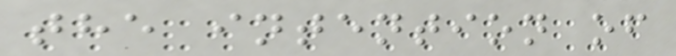the intention of
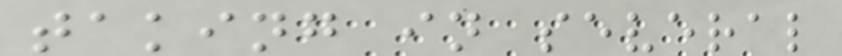taking in several
